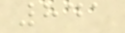841
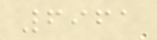6961
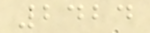2424
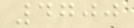4700
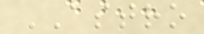ASTRO
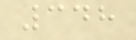348
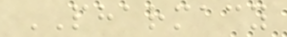PHARMACY
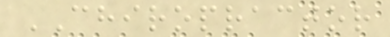CHIROPRACTOR
